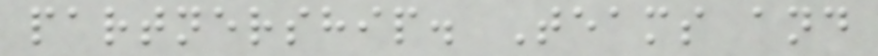partnership. Teams and
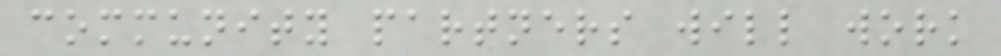community partners will work
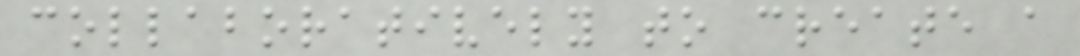collaboratively to create a
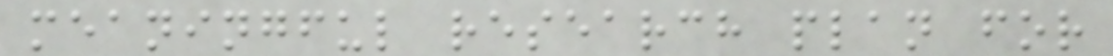meaningful research plan for
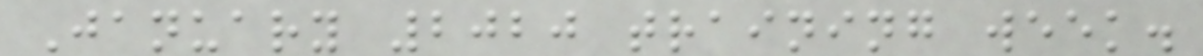January 2020 training week.
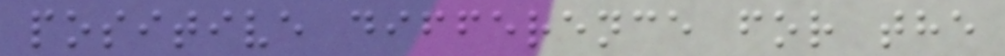positive difference for the
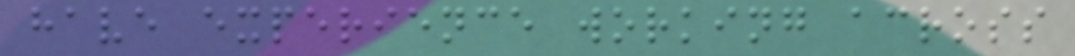have experience working across
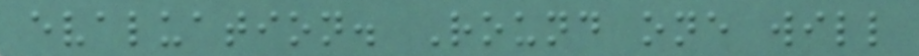evaluation. Round one will
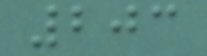203
